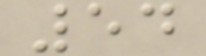54
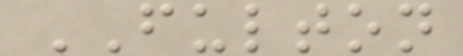FULTON
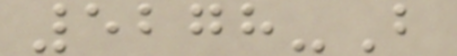5278-B
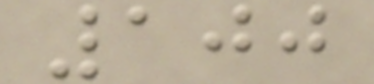100
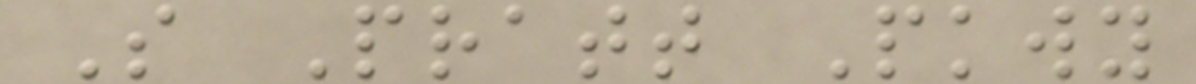S Pratt Pkwy
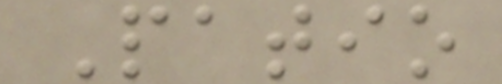Patio
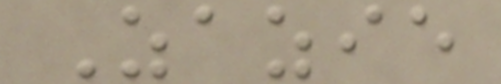Zazie
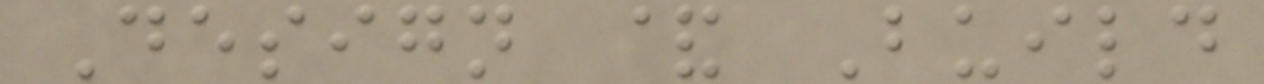Design & Build
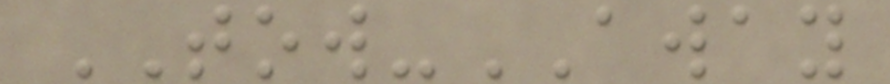TOW-AWAY
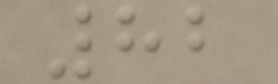82
